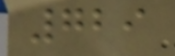729
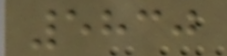5830
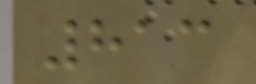813
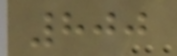800
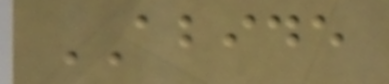ABIDE
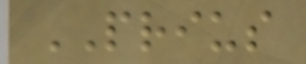PRIUS
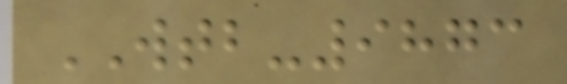WTB-9873
